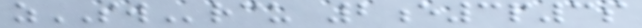zSWrcu 2e3p3s
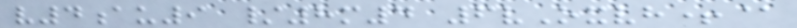v4au9 /8m4 6vOxvh+@
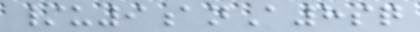/u9anA8sq
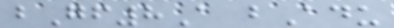bGf8A bAdu
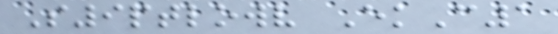S9ptlowv EkC1
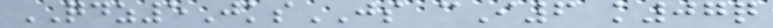QDZ5JksJS cI6 k07q
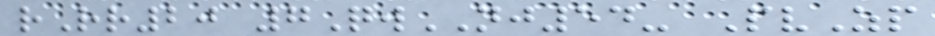rRr20 7QwNJ54- PvZp
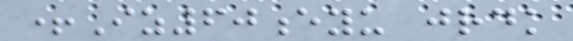+Iz60eyu jrdk
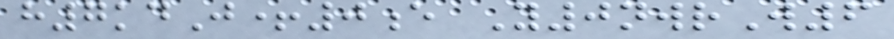h7kdJ+0e Y0nwrW6
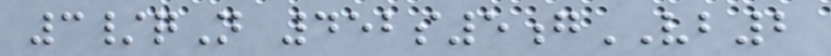3/qN 452s5gVB2
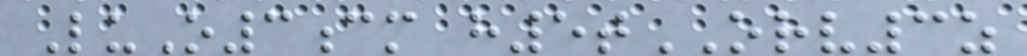LuO3cm h5tORV3z
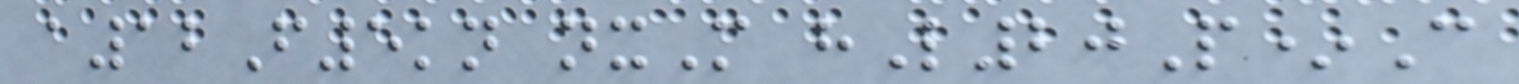a12F5kn nxM hL20P*C
